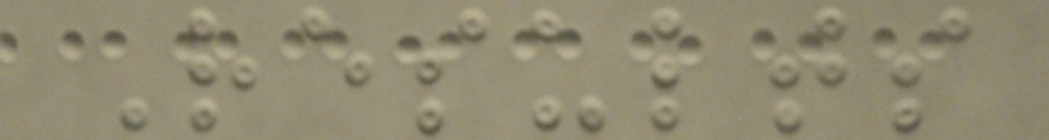Results
